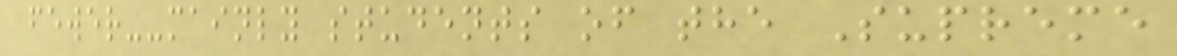fewer--mainly students of the Supreme
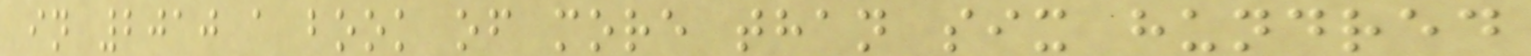in 2010 a book of more than six hundred
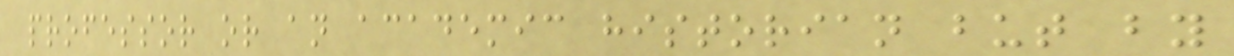professor or an academic historian but by
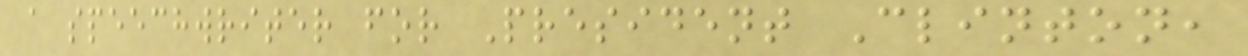a speechwriter for President Clinton,
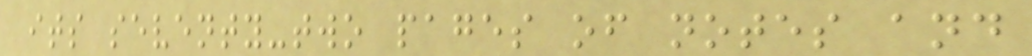its seventy-two pages of notes and
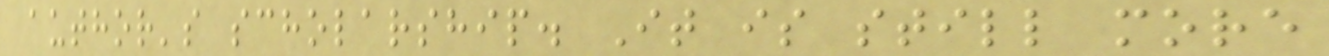author's scholarship. It is still more
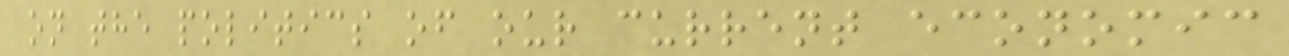on the politics of our current economic
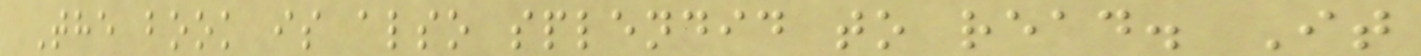The book is also splendid to read. It
